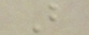B
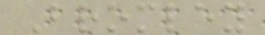Bromley
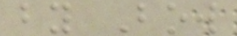by Bow
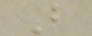B
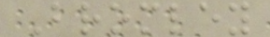Bromley
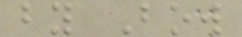by Bow
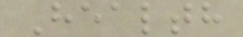Health
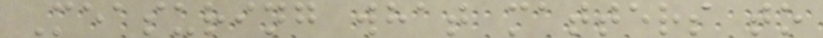Measuring what matters to
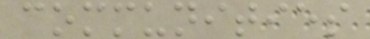communities
